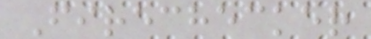Firechecker
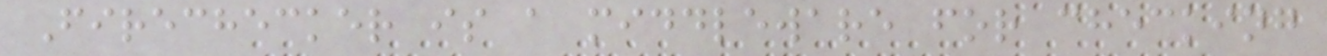Firechecker is a middleware for checking
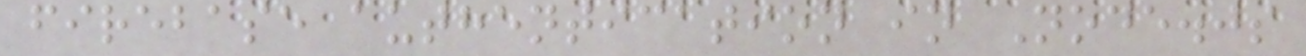firebase authentication in Node.js
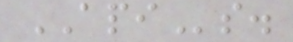APIs.
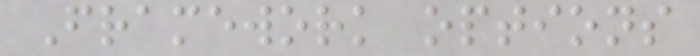Framework options
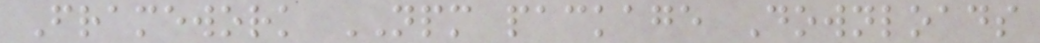Framework NPM package Downloads
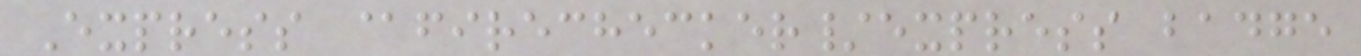Express @firechecker/express badge
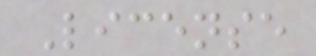License
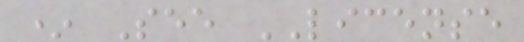* See LICENSE
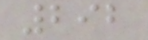292
